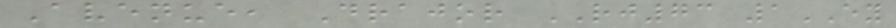Avenue, Drajor RJ73 1EY
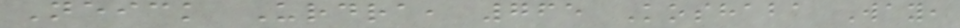Neick Urdra, 765 Koshaba Way,
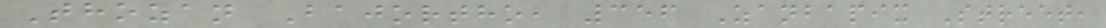Thozan Bajortho, 356 Zanbapix Street,
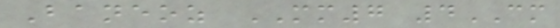Baneoz MM7 4CM
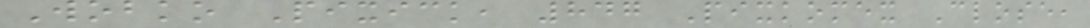Wobko Pixick, 847 Pixkomex Close,
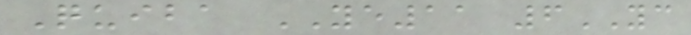Quiba YE11 6YC
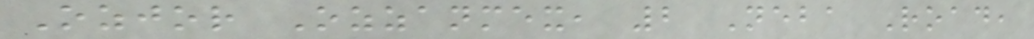Ozjor Ozzanmex, 2 Neba Road,
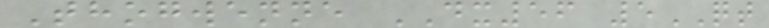Thogwenne DX56 5QT
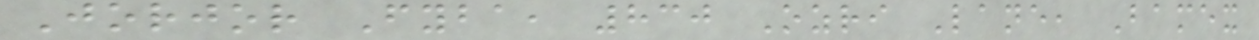Jorjor Fyba, 830 Ozri Lane, Bamex
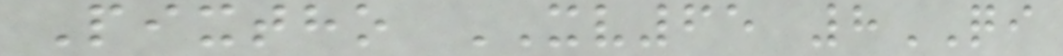Pixtho XV65 8QI
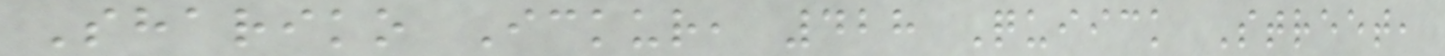Shariko Ickur, 428 Quiick Street,
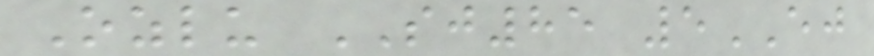Ozlu SJ85 5EJ
